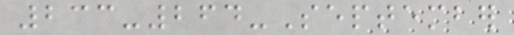233-264-September
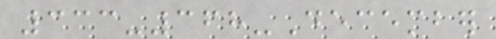333-368-December
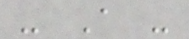- A -
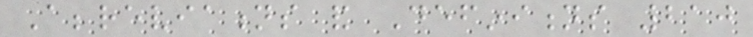Abbreviations and Definitions 210
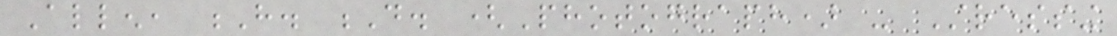Allen, H. D. (Photograph) - Stressing
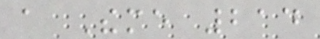a Theme 214
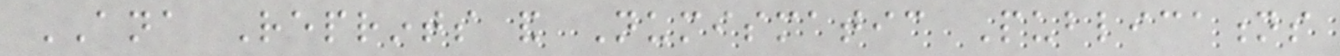ANA Reprints and Numismatic Publications
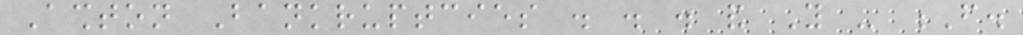Ashton Bankruptcies . . . and You - F.
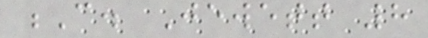C. Jewett 8
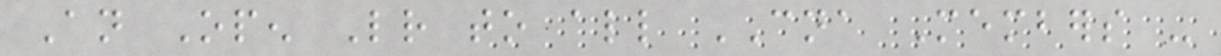An Open Letter to all CNA Members -
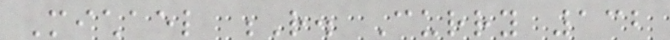Michael R. Curry 132
